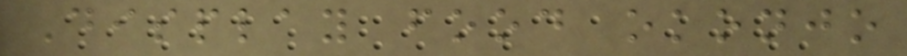Display food okonjo
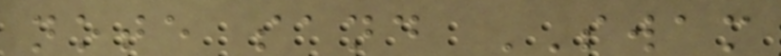note sand SWAM
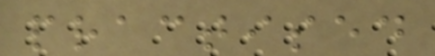practised
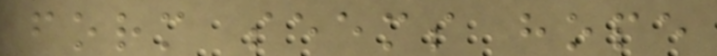form seems hope
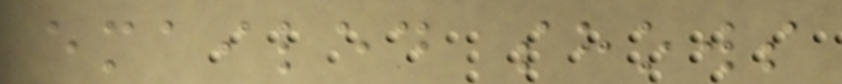emailed shows
